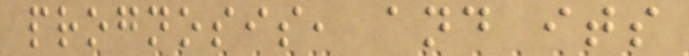prognosis, and its
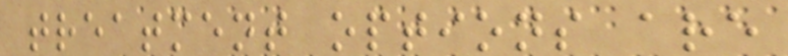treatment options are
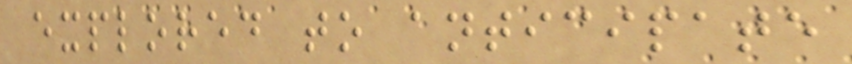explored to anticipate
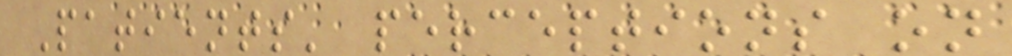Patients' perceptions on
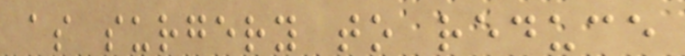as surgery to reduce
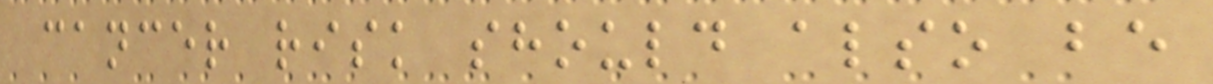cancer risk should also be
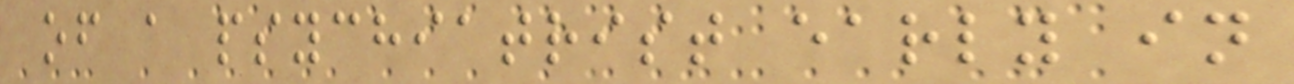of a psychiatrist early in
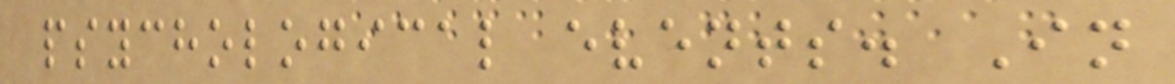psychological events. In
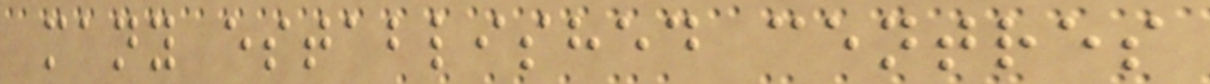many established centres
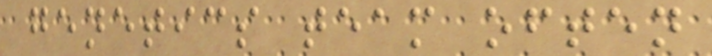genetics team often
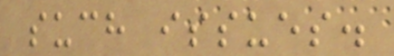such issues.
